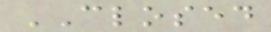CLOSED
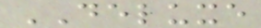DELUXE
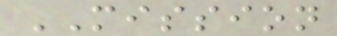MISSION
